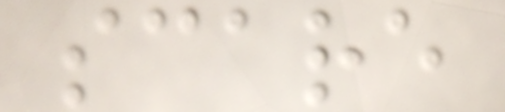scare
